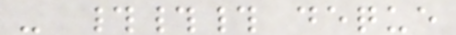- ### deque
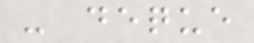- deque
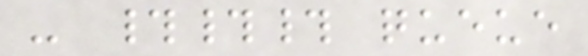- ### queue
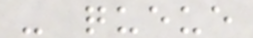- queue
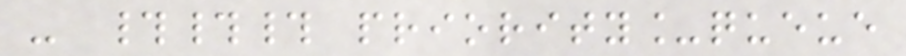- ### priority_queue
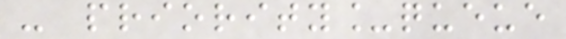- priority_queue
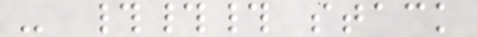- ### stack
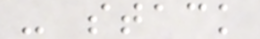- stack
